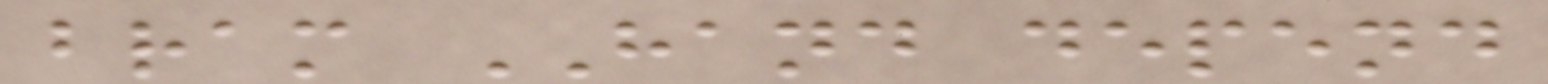bram HAND depend
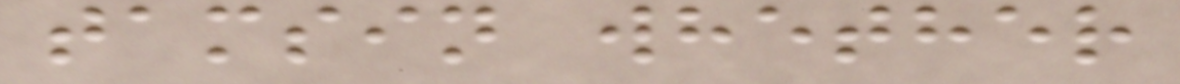tamsin whether
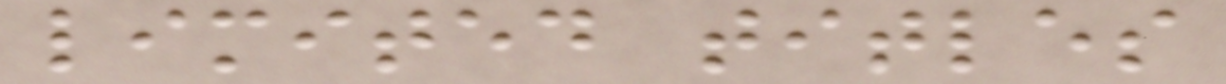limited titles
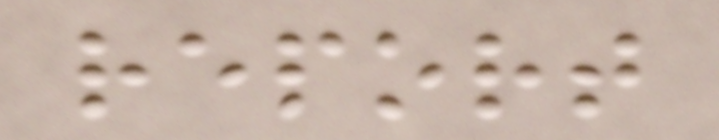report
